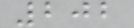202
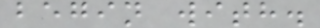begin with.
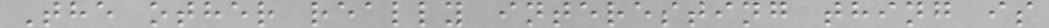The other really interesting thing is
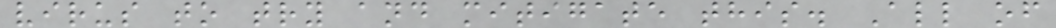virus to try and mitigate this. All of
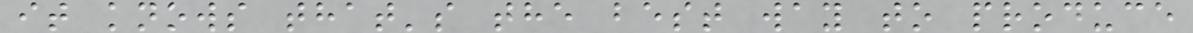it knows that's the best way to produce
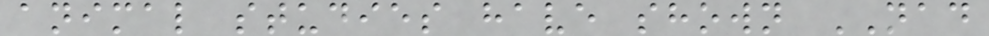animal studies have shown NAD
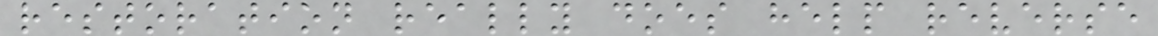restoration really does help reverse
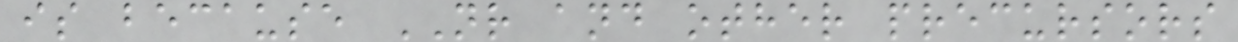is because NR and other precursors
